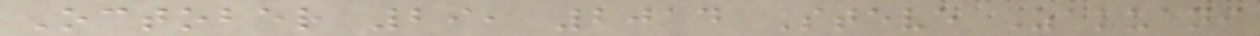October 29, 2014 Steve Zakuani
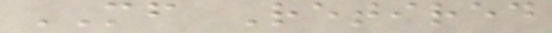MF Retired
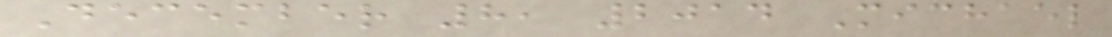December 8, 2014 Michael
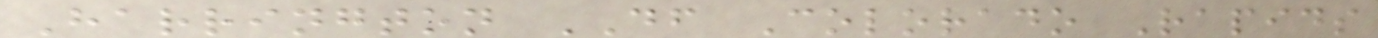Harrington DF Colorado Rapids
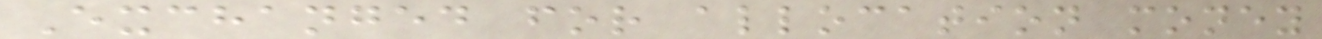Exchanged for allocation money
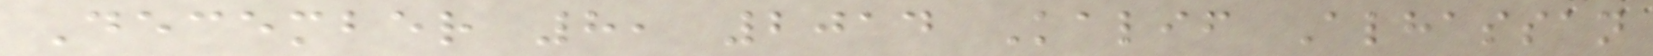December 8, 2014 Kalif Alhassan
